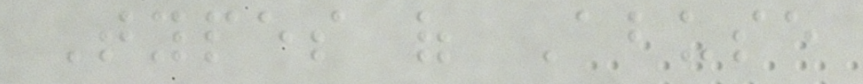Types of Abuse
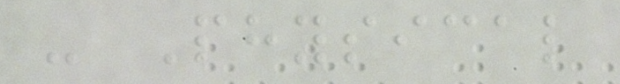- Physical
